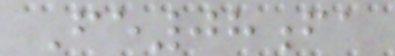Fe08fa
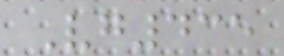Vg435
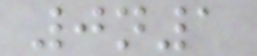0n1
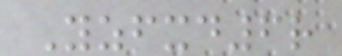Yzfxd6r
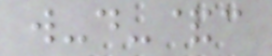w-d-&c
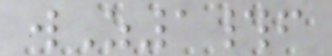wZ1#f
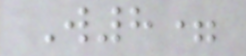W8=
